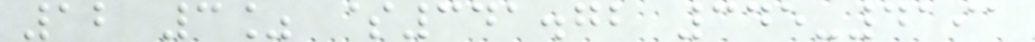12 3% $341.72 345-4191
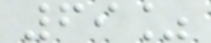69%
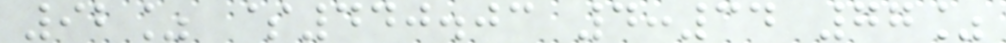92% $440.03 4:34 77%
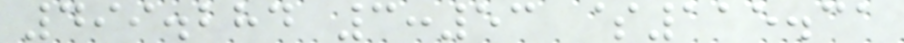499.284 3:53 $115.31
